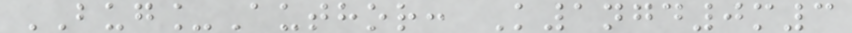BUG_Author: K1ngd0m3
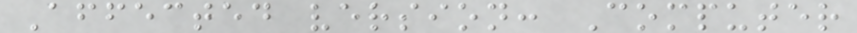Affected version: Computer
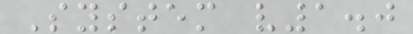System v1.0
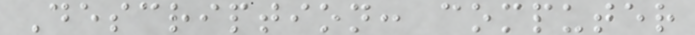Description: computer
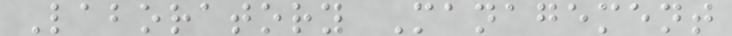Laboratory Management
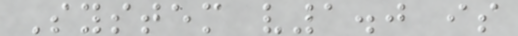System v1.0 is
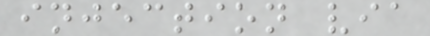injection via
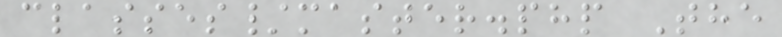classes/master.php The
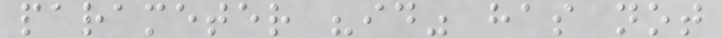parameter "id" has not
